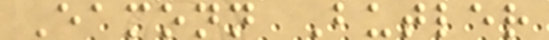Eamonn Butler
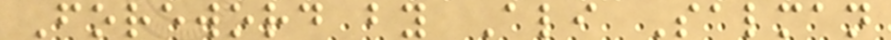Foreword by Ali Salman
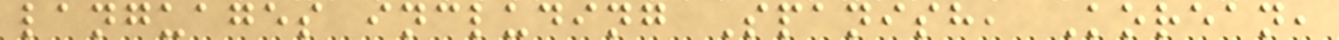languages including Spanish, Korean,
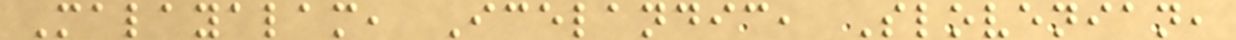Malayalam, Icelandic, Slovenian,
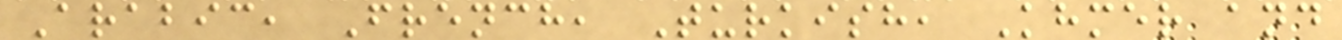Arabic, French, Turkish, Khmer and
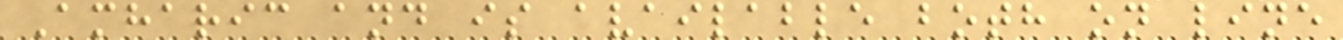Amharic and is available both on line
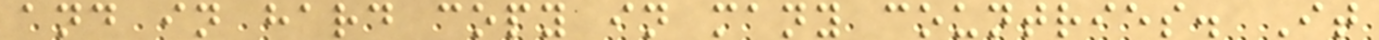and in hard copy in many countries. It
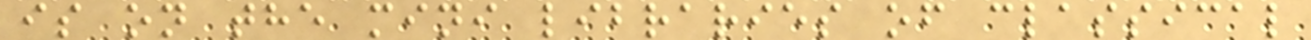is on the mini libraries of classical
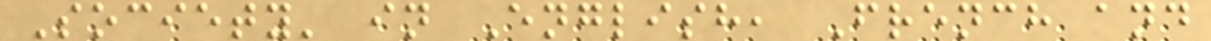Society' in English, French and
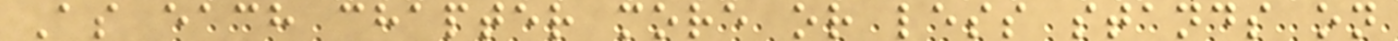As each chapter more or less stands on
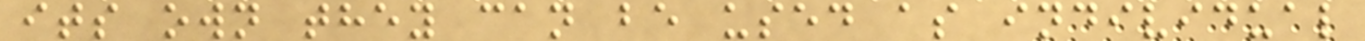its own they can be used as individual
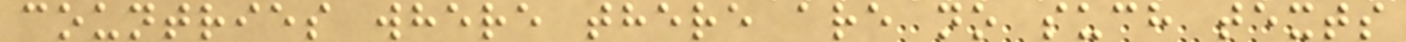countries where there are no such texts
